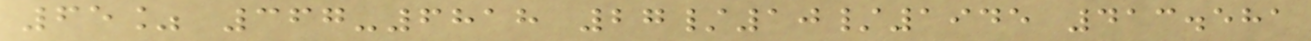65% 367-6818 27/10/1945 413.581
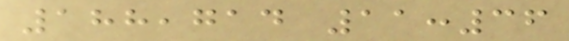188,714 11:36
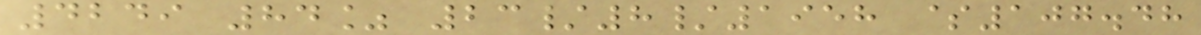4249 84% 23/8/1958 $107.48
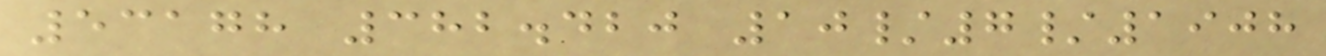53178 382.420 10/7/1908
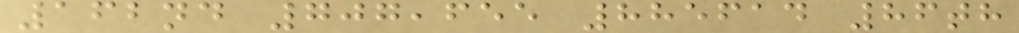162nd 707,655 885614 86th
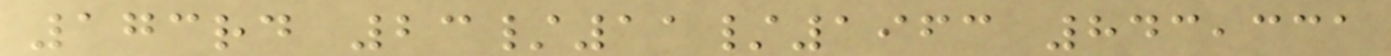173rd 23/11/1963 843,331
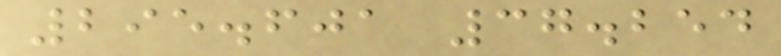295.601 37.254
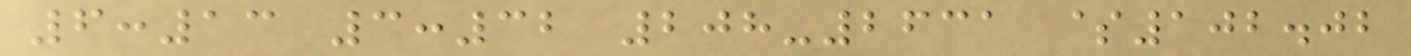6:13 3:32 208-2631 $102.02
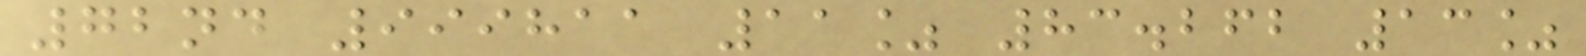72nd 999811 11% 83.262 13%
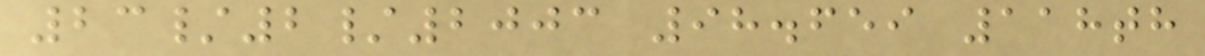23/2/2003 98.659 118th
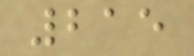215
